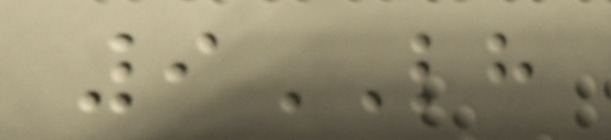9LH
